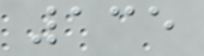135
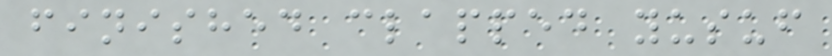finished clapped yusuf
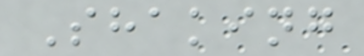Shaking
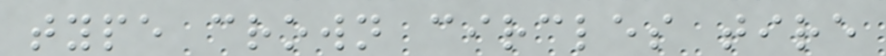type crown circles tire
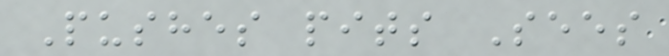Pushes pits Sees
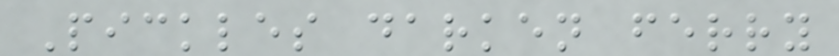Pickles darken ferry
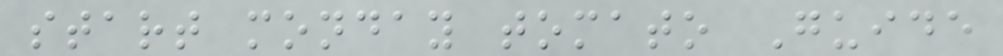start monday tomato Guide
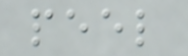peel
